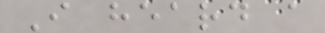I heard a
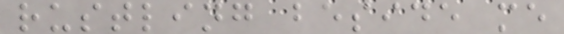rustling beside me
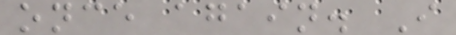once again. I
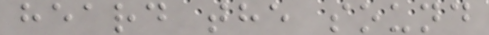heard the sound
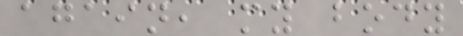again, my body
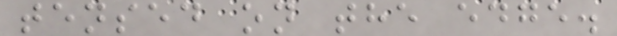tensed on the edge.
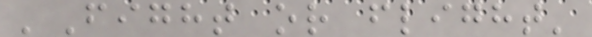'Fight or flight'
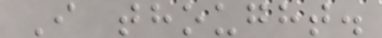I thought.
